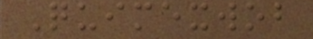Quimexwob
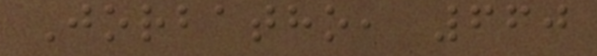Jorbatho, 660
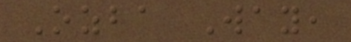Ozba Way,
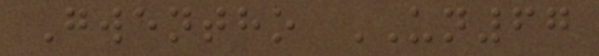Gwentho UN67
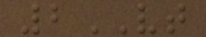2VT
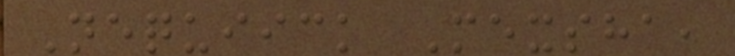Nequiick Mexsha,
